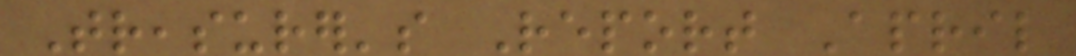Treasurer's Report April
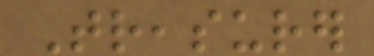Treasurer
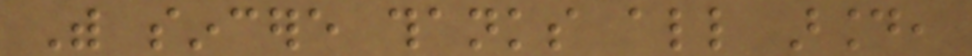With sincere thanks all around,
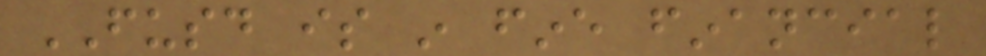FUSD is in fine financial
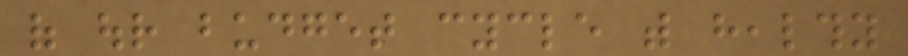of our budget cycle with healthy
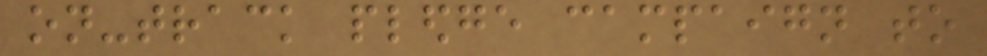on-track pledge campaign to
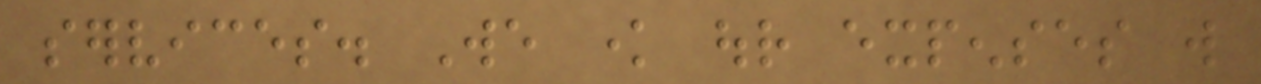services. We know our expenses will
